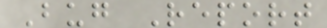Bug Report
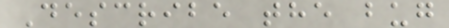Describe the bug
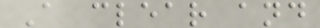A clear and
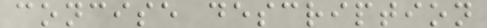concise description
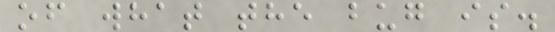of what the bug is.
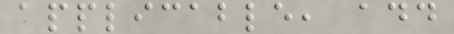applicable, add
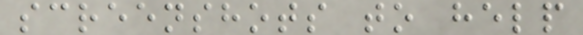screenshots to help
